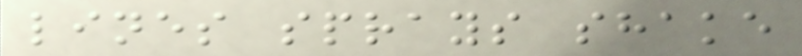lines sprays shake
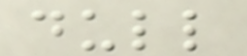dull
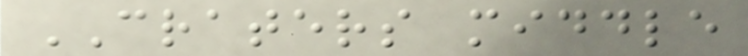CRATERS middle
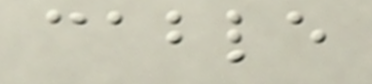cable
